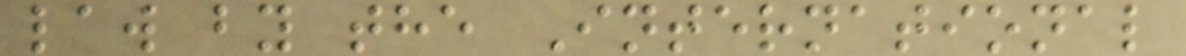law by the International
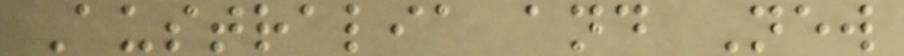Australia and New
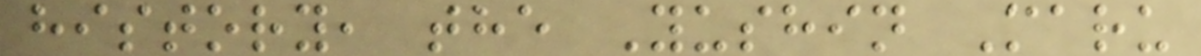history, the Yushin Maru
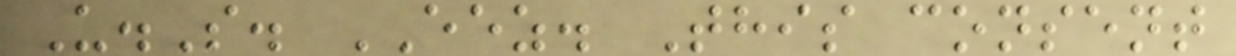U.S. EEZ. This consent
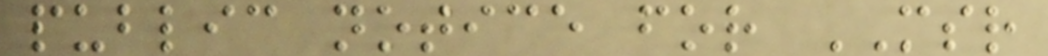public notice for MSR
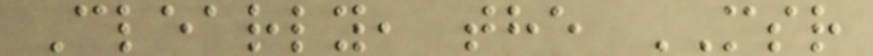Clearly, the MSR
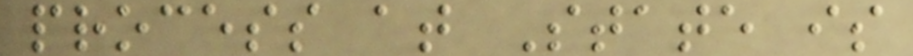process at State is
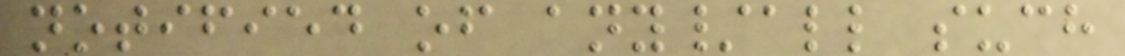notified of any/all such
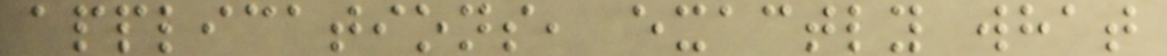applications, exactly what
